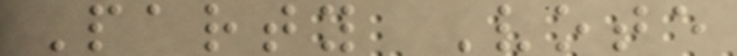Party Vote
